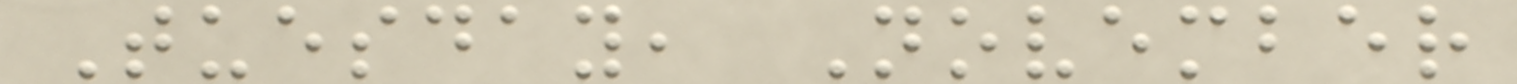Tuesday, November
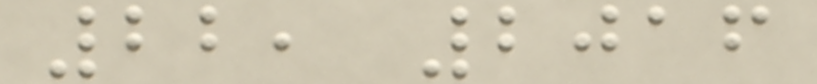22, 2016
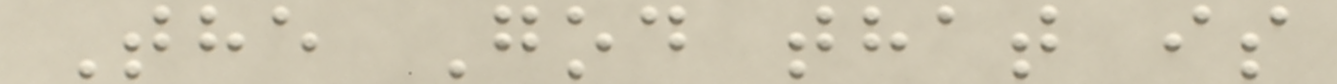The God that is
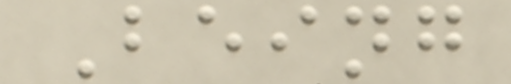Being
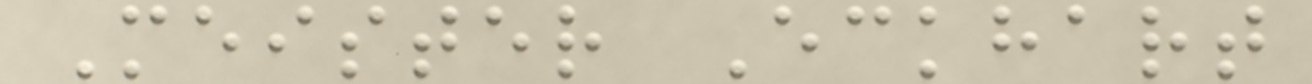Meister Eckhart
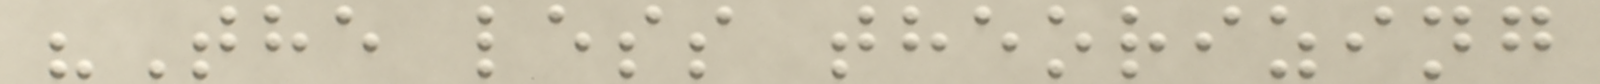"The less theorizing
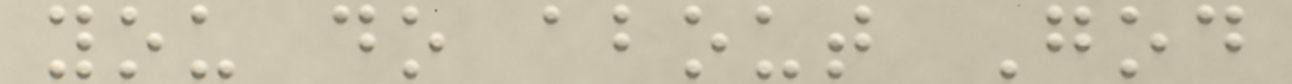you do about God
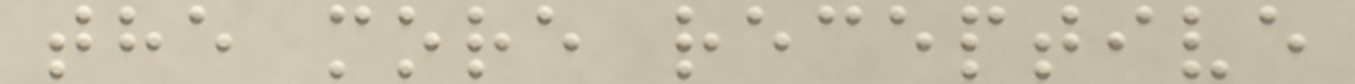the more receptive
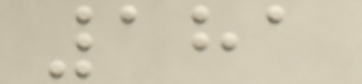181
